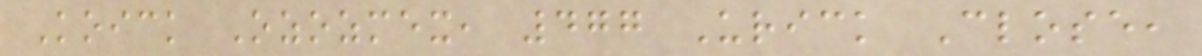Koick Ozozmex, 477 Urick Close,
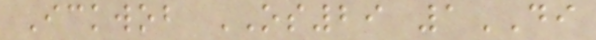Ickwob OS29 1DI
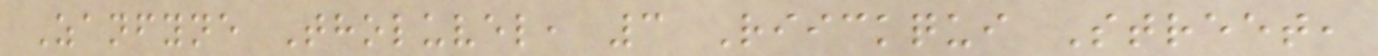Zanfyne Tholuvel, 3 Riickqui Street,
